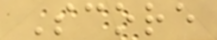Score
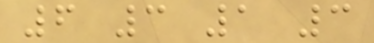6 3 1 3
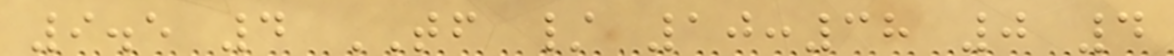9.5 4 TF / 10:38 0 4
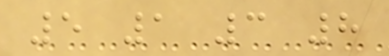5 1 3 8
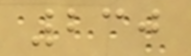230
